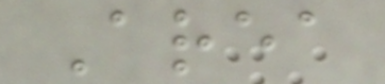Area
